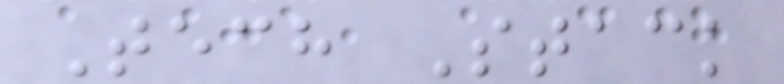Tech Stack
